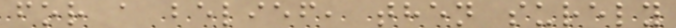for a belief, then surely
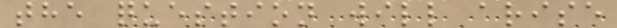the question will arise
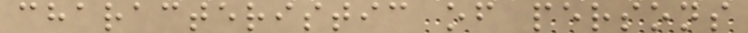characteristic of persons
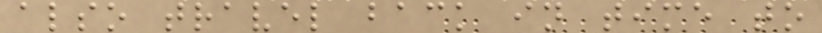also travel back in time to
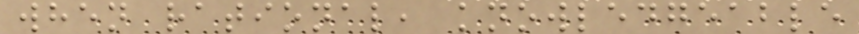when rational, knowledgeable
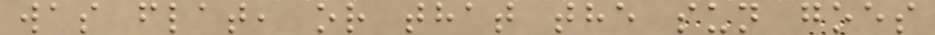was flat, or that the sun goes
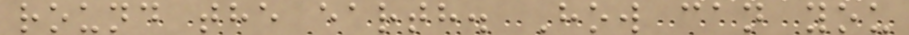round the earth. How can you
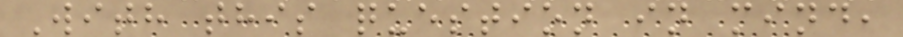With this question in mind,
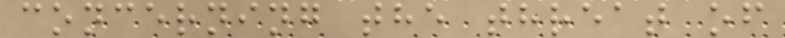concerning the threat of
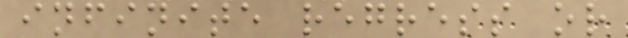infinite regress or
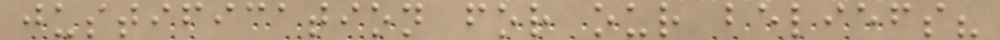justification for our beliefs?
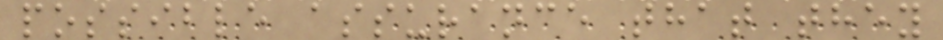possible assurance that they
